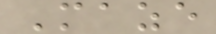Maze
